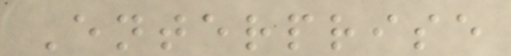Enterprise
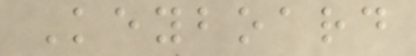Keyboard
